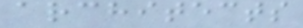architects
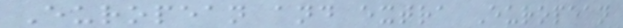European and extra European
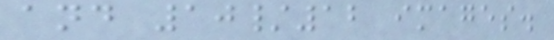and 10/12 images.
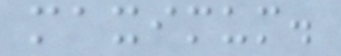maximum.
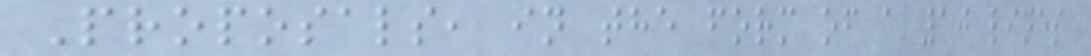Proposals, in the form of a 10 lines
